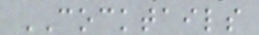COCKTAILS
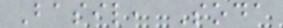Basil, Soda
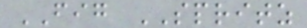FIG SPRITZ
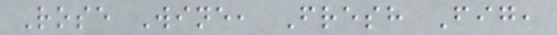Rose Wine, Fresh Fig,
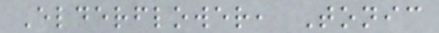Elderflower, Tonic
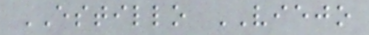ESTILLO VIEJO
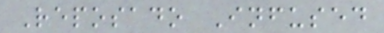Reposado Infused
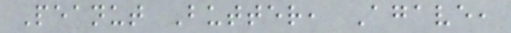Peanut Butter, Agave,
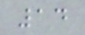14
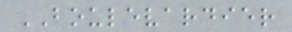BOULEVARDIER
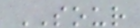SOUR
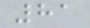81
